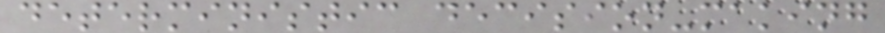deterministic decision-making
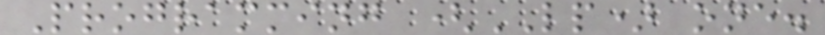Programming (LP) one.
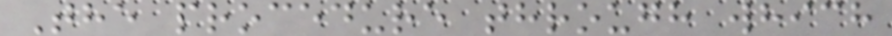The procedure through which
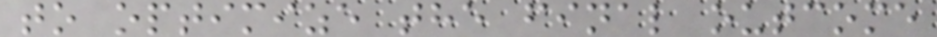to optimize the final outcome
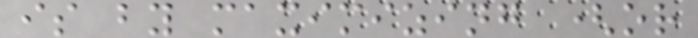is by maximizing (or
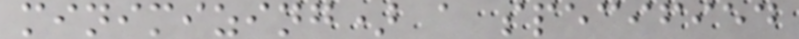minimizing) a specified
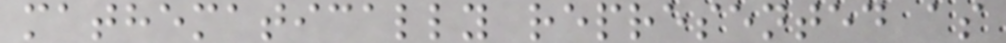mathematically represented as
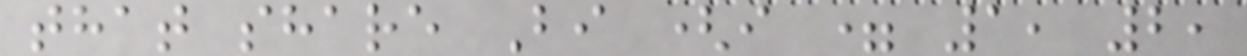that share Bi (i = 1, 2,
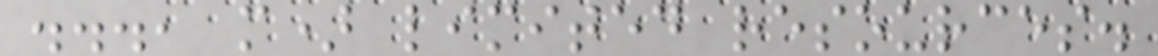..., m) limited resources.
